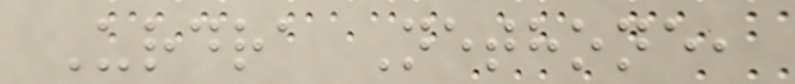Urdra Nethone,
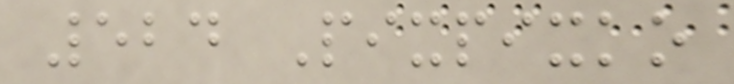524 Pixpixko
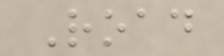Road
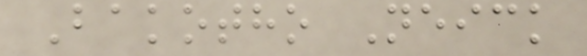Bakotho Neick
